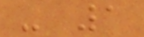- 1
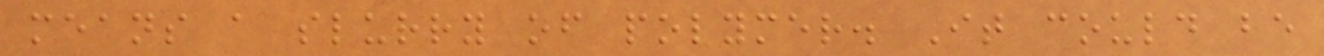means a slurry of polymer. It could be
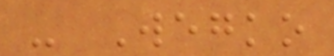- Wegko
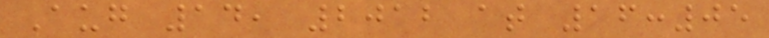Aug 14, 2012 at 16:05
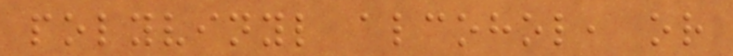polyvinyl alcohol, or
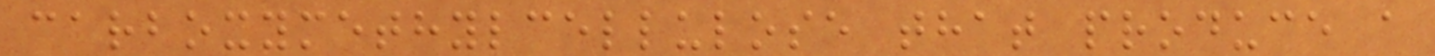carboxymethylcellulose that produce a
